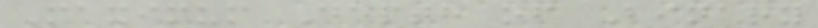Maximum Depth of Binary
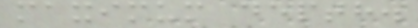maximum depth.
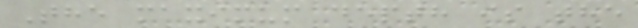The maximum depth is the
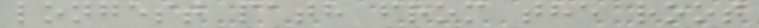longest path from the root
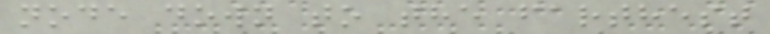node down to the farthest
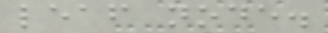leaf node.
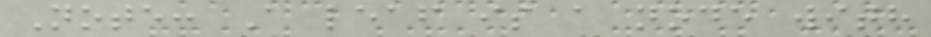Note: A leaf is a node with
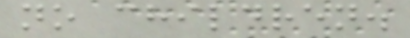no children.
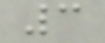3
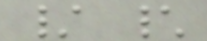/ \
